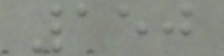150
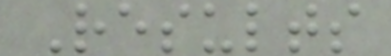Results
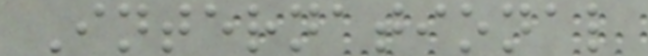International
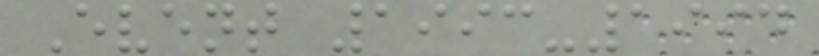Event 1993-1994
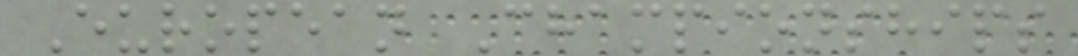European Championships
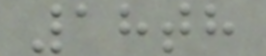18th
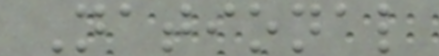National
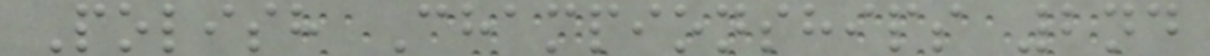Polish Championships 2nd
